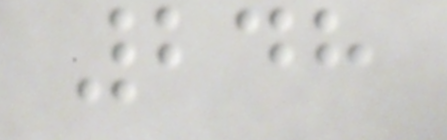248
